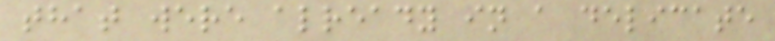that were already in a delicate
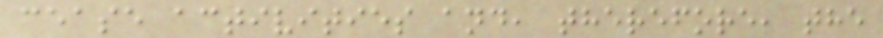cease activities and, therefore, the
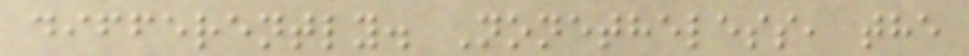differently. Nonetheless, the
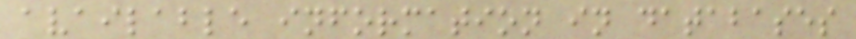available information in databases
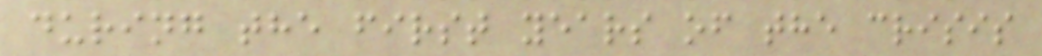during the first years of the crisis
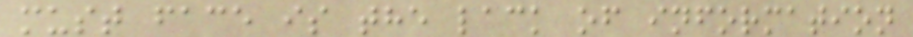must face is the lack of information
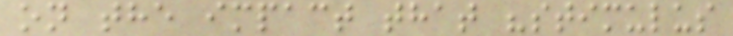on the impact that "stimulus
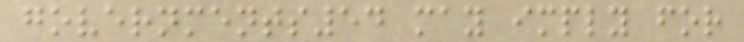governments54 may imply for
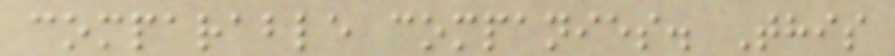comparable companies. This
